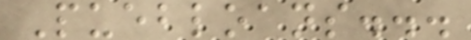Puebloans...
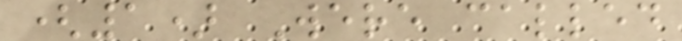(1) Were called
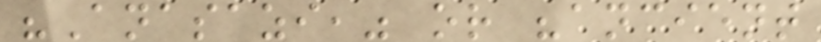"Anasazi," or "ancient
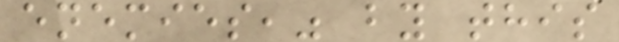enemies," by this
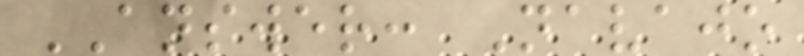ANSWER: Navajo
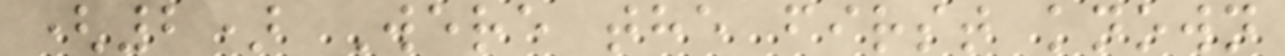(2) Were the first known
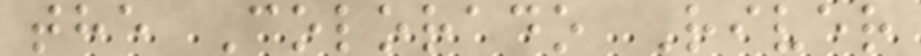the Colorado River
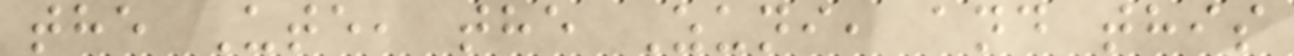the Ute, the Zuni, and this
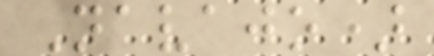Navajo)
